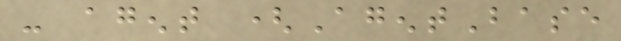- agent (AgentBase
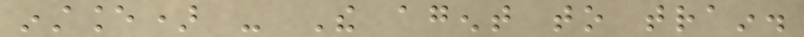instance) - The agent to train.
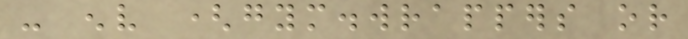- env (gym.wrappers or
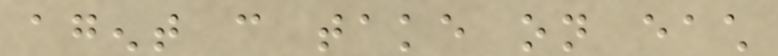agent can take on each
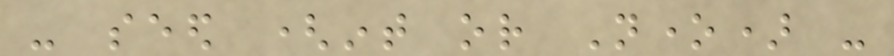- seed (int or None) -
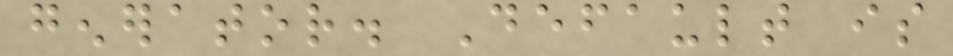generator. Default is
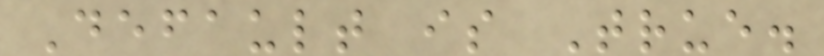Default is True.
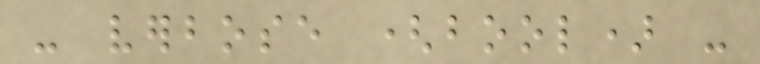- verbose (bool) -
